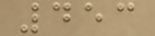453
